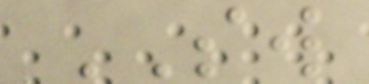SW
